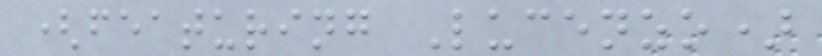(featuring Lucenzo)
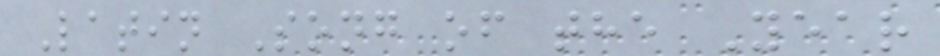Latin Song of the Year
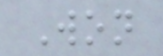Won
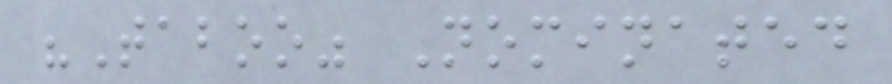"Taboo" Nominated
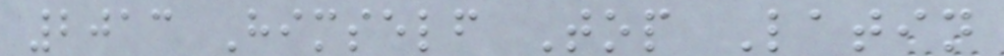2013 Himself Top Latin
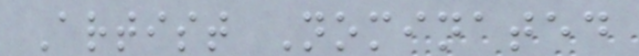Artist Nominated
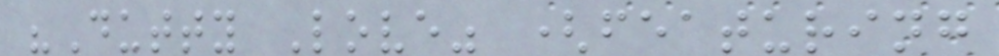"Dutty Love" (featuring
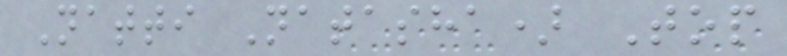Natti Natasha) Top
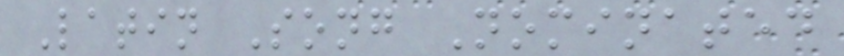Latin Song Nominated
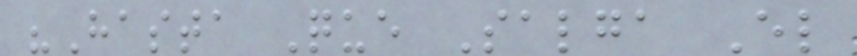"Hasta Que Salga El
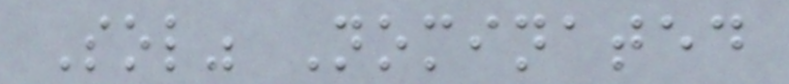Sol" Nominated
